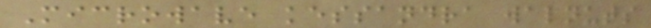Microwave kessandra walnuts
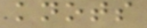knots
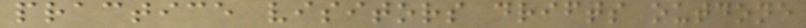practice visitors drifts outdone
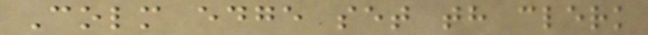Colm edge set th clerk
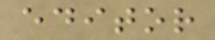editor
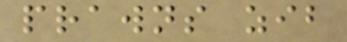prawns zib
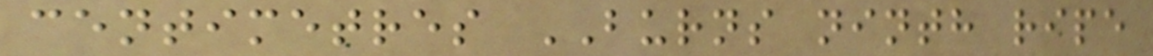centimetres BURNS ninth ripe
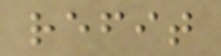refit
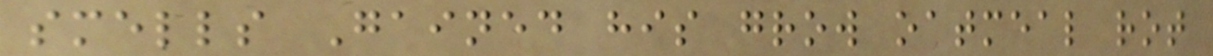smells Gained his grow oatmeal rot
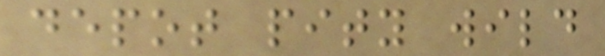depot pity wild
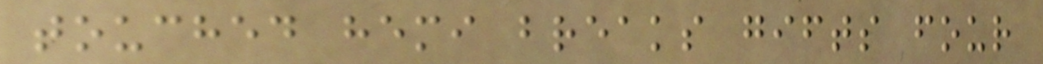touched hemi breaks gifts four
